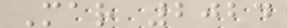Mar 2024
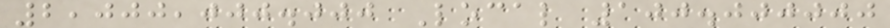2,000,000.000 Local 100.000000
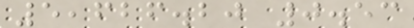5,626.20 0.53
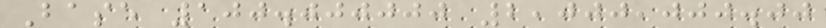Base 100.000000 2,000,000.00
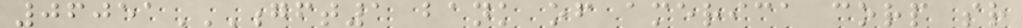06051GFT1 BANK OF AMERICA CORP SR
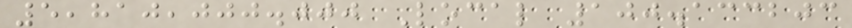5,810,000.000 Local 100.133203
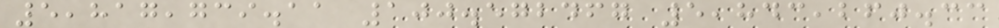5,817,739.11 100.572467 5,843,260.33
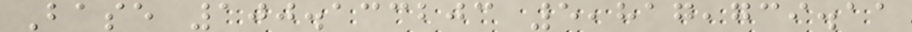Base 100.133203 5,817,739.11
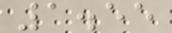1.55
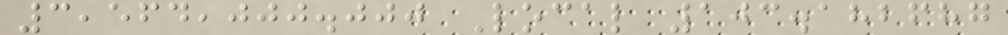3,564,000.000 Local 103.182687
